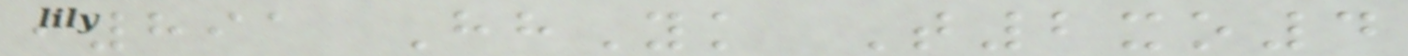i891 HhYk T2xo4
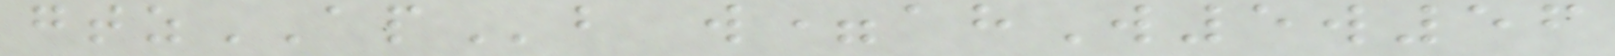gtzAPb w=ahW5w56
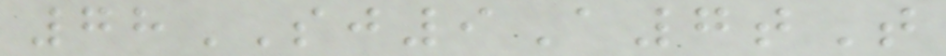78SJ9A7tT
